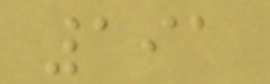191
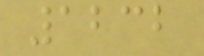1232
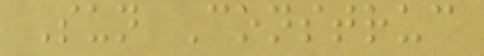Sun Construc
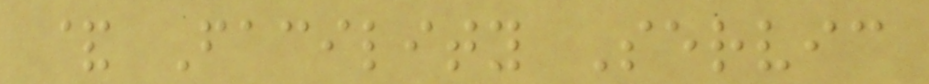& Facility Servic
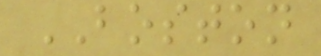BOSTON
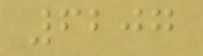6207
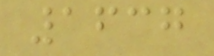1637
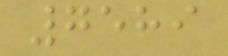7589
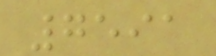7591
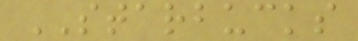STARBUCKS
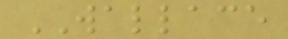WALLACE
